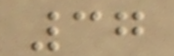37
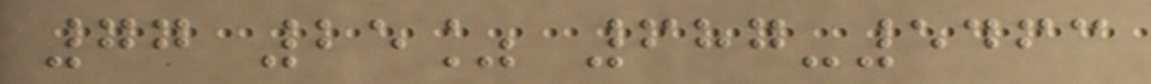77 25% 687-5463
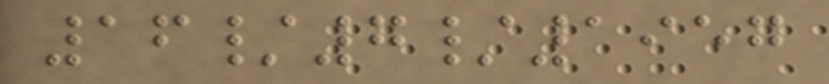16/7/1957
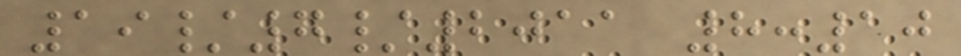19/7/2011 8:10
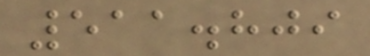511.809
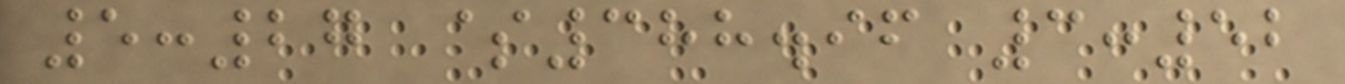5:27 $388.96 3:52
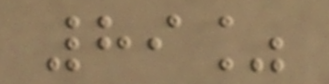89%
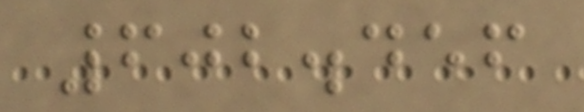602.456
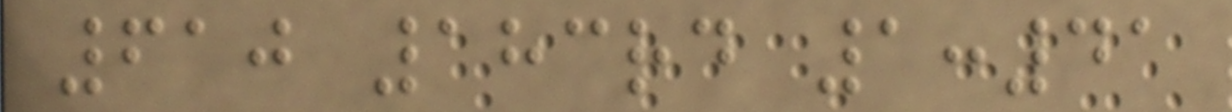610 183rd 1:41
